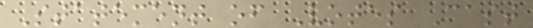Statement of Votes Cast
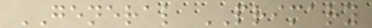GENERAL PRIMARY
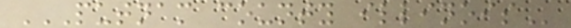PUTNAM COUNTY ILLINOIS
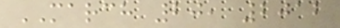MARCH 20, 2012
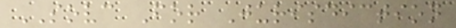SOVC For Jurisdiction
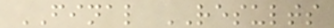FINAL RESULTS
